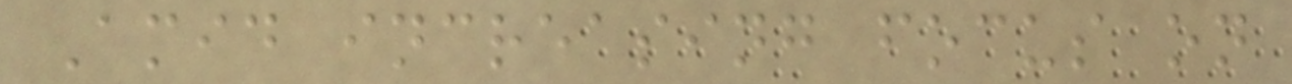Amid increasing focus on
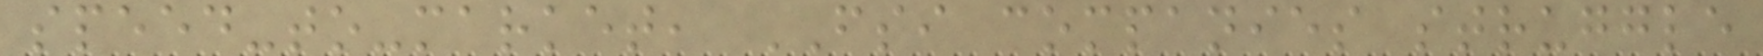speed-to-market, FSI companies struggle
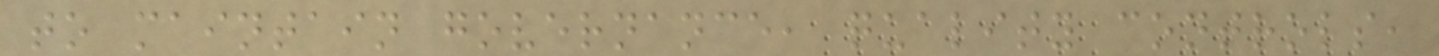to maintain governance, quality controls,
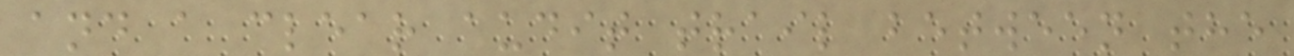and a clear audit trail between the
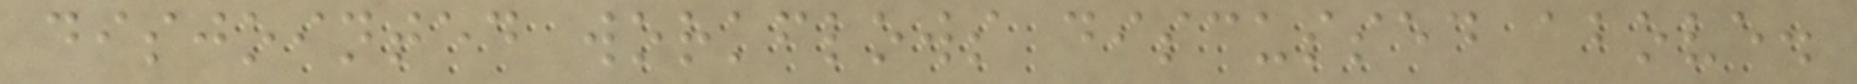disjointed workflows discussed above.
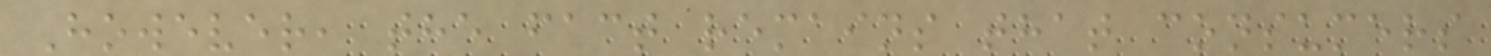However, the fact remains that consumers
